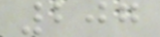207
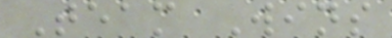Team Wins
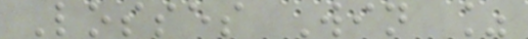Losses Win %
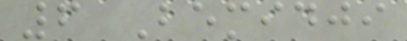6 Bemidji
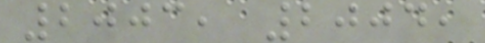2003, 2004,
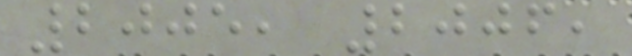2005, 2006,
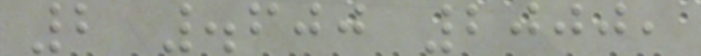2 .600 2000,
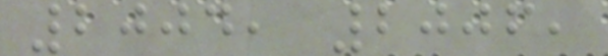2004, 2006,
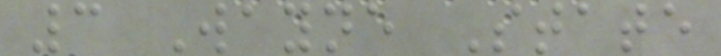3 Wayne State
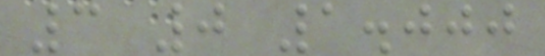3 0 1.000
